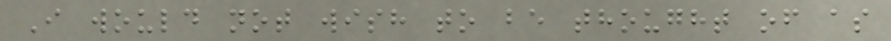I would not wish to be thought of as
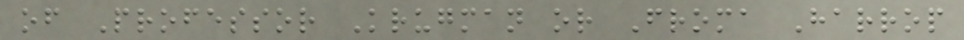of Professor Krugman or Froma Harrop
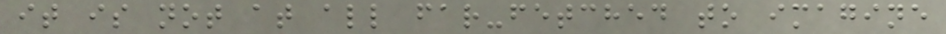it is not at all far-fetched to imagine
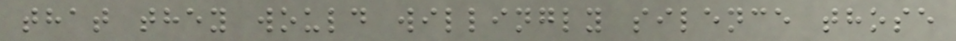that they would willingly silence those
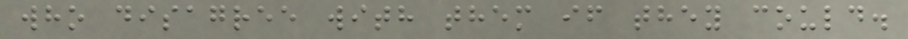who disagree with them if they could.
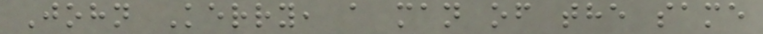John Kerry, a man of the same
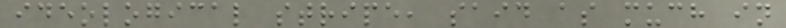ideological stripe, said as much in
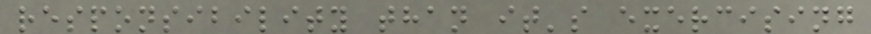responsibility than it's exercising
